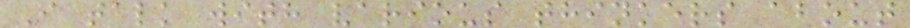I talk with various thinkers about
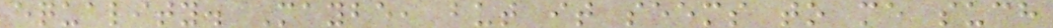equality. Maybe, but it seems to me such
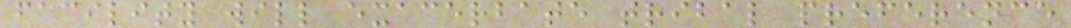facility will exacerbate tribal preference
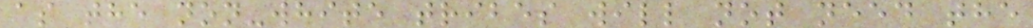as the non-white tribes will not need the
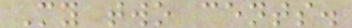My two cents.
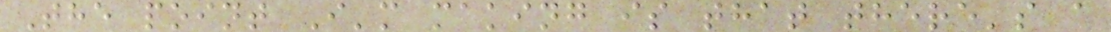The point I'm making is that there's a
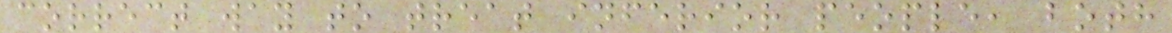correct way to treat inferior people, both
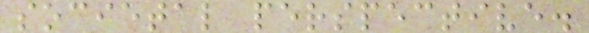societal perspective.
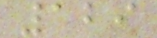129
